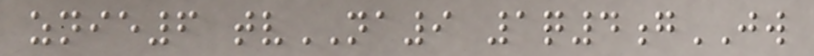znie6 tvNA9 1q4gJW
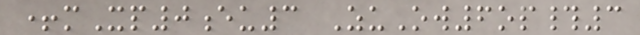+mXp0eu3 ZuOw6op#3
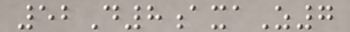52D8axaZ7
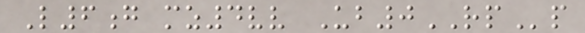L6g mz4vv Ub0RPp
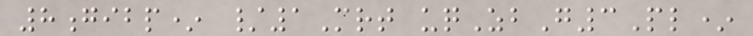8gibp* /1Mrt uqZbG3Pl*
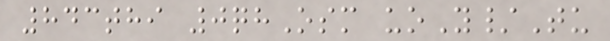843thi 0qhOsm uoY/Tu
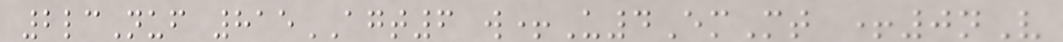2lcNuf 815AGT6 w+U4EmMt +0nV
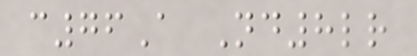c76A Nd8lr
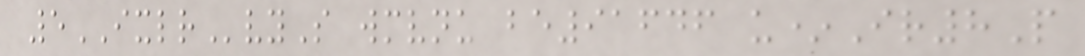5IXLRvyS wmvnu be91646 u*Ir8P
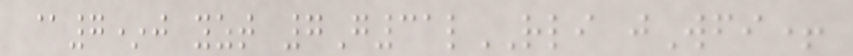@7*j yzt 7G31lRLI jWfi+
